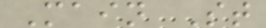Main St
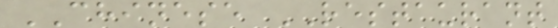CHINESE RESTAURANT
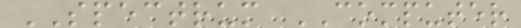SPECTRUM COMPUTER
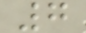7
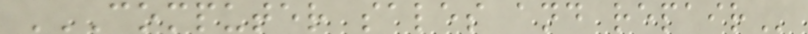COMPUTER SALES AND REPAIR
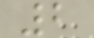2
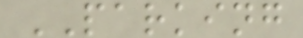PARKING
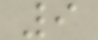9
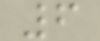6
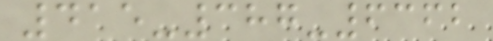415-387-6362
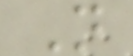N
